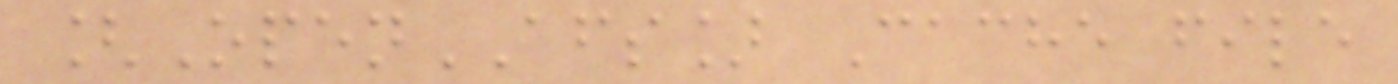[OpenAFS] Cache file
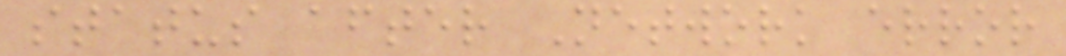status after Network error
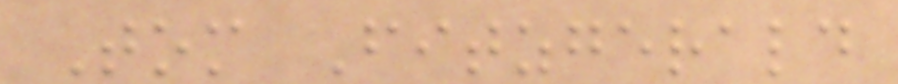Tom Fitzgerald
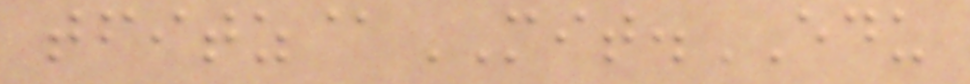tfitz@MIT.EDU
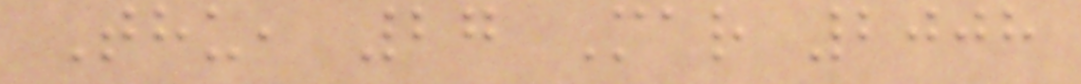Thu, 27 Mar 2008
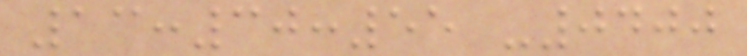13:30:55 -0400
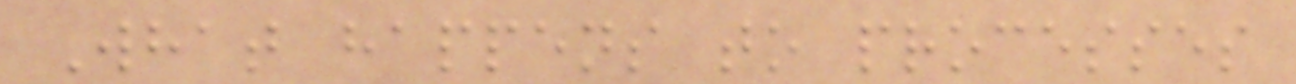What happens to processes
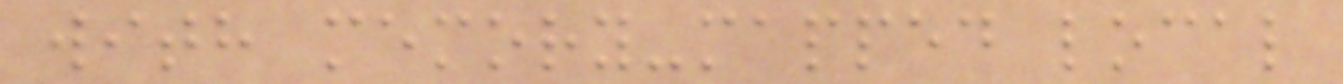with memory-mapped local
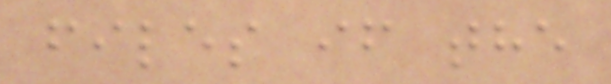files if the
